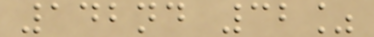142nd 32%
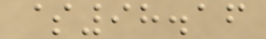$98.16
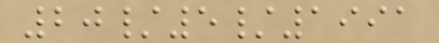20/5/1991
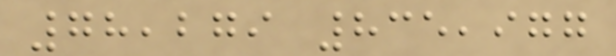78,279 835,977
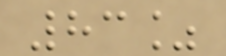83%
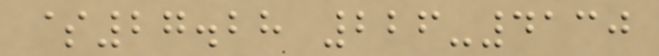$27.28 226-4130
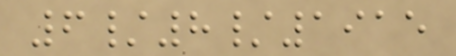6/8/1915
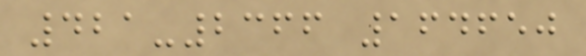421-2366 164650
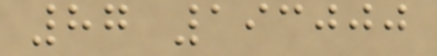87 193000
